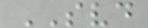SVD
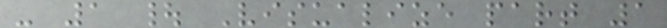- 1 | Visualize part 1
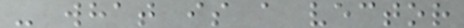- what is a vector
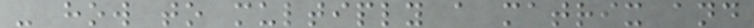- how to multiply a matrix and
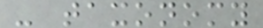- taxonomy
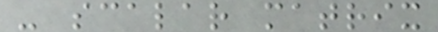- scalar matrix
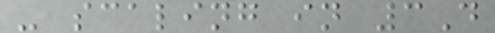- scaling in 3D
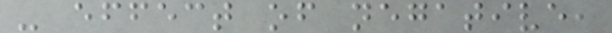- effect of negative,
